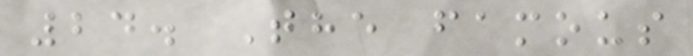24. The famous
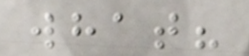what?
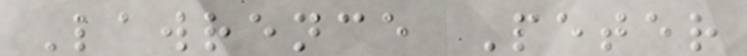Lawrence Peter
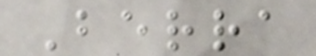Berra
